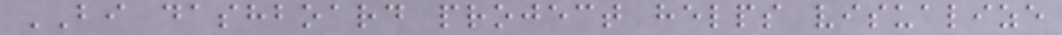BI dashboard project helps visualize
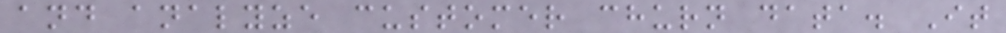and analyze customer churn data. It
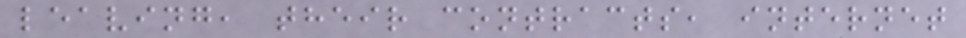leaving, their contracts, internet
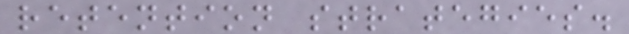retention strategies.
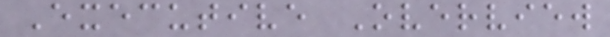Executive Overview
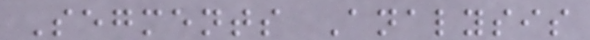Segments Analysis
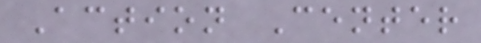Action Center
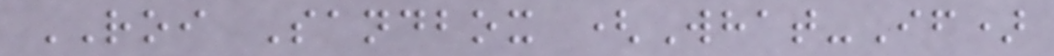ROI Sandbox (What-If)
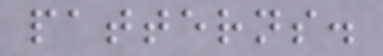patterns.
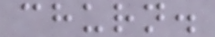churn.
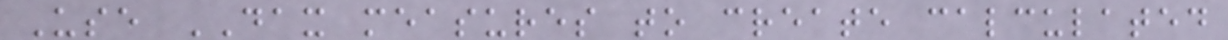Use DAX measures to create calculated
